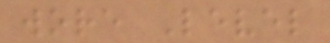wore Level
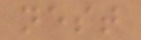nest
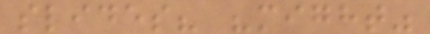slides? "might"
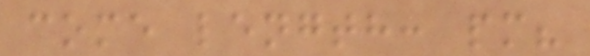come length: pm?
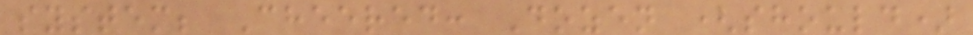system; Cheered: Dozen (should)
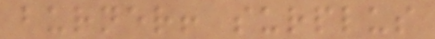burner! surplus
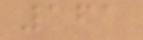161
